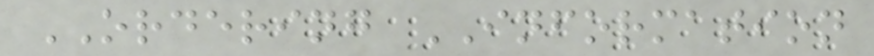ORDERING INFORMATION
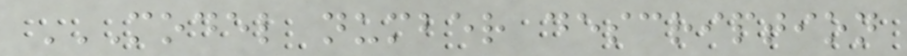MODEL NUMBER DESCRIPTION
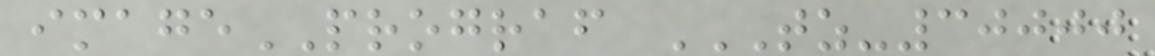imagePROGRAF TZ-30000
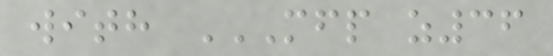with MFP Z36
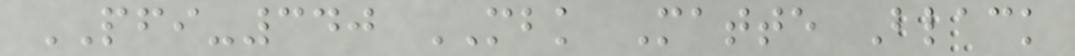PFI-340 MBK Matte Black
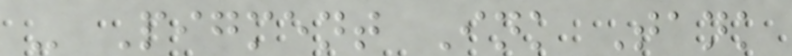- Pigment Ink Tank
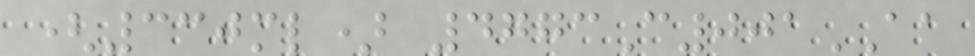(330ml) 4773C001AA
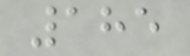185
